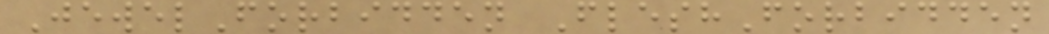JewelForbidden FleshForbidden
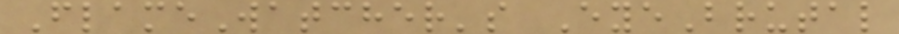FlameWatcher's EyeBrutal
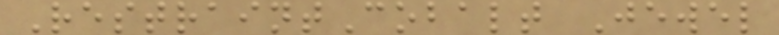RestraintCobalt Jewel
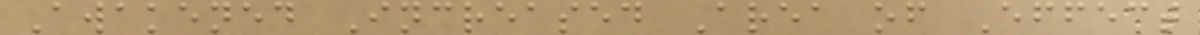Awakened Increased Area of Effect
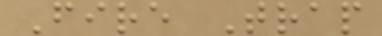Fire Trap
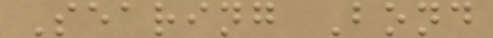Searing Bond
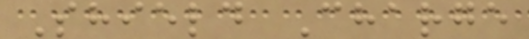Shield Charge
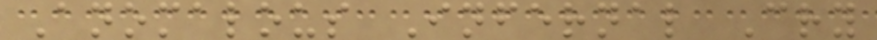Anomalous Infernal Cry
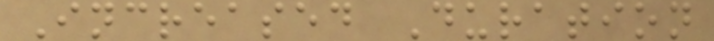Increased Duration
